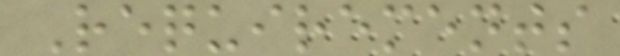Requirements
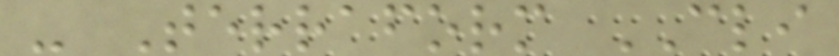- Terraform CLI
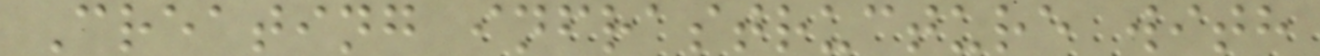Creating infrastructure with
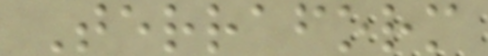Terraform
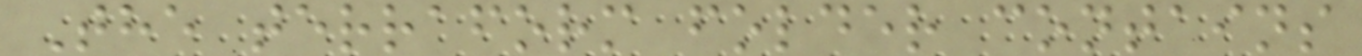The terraform folder contains
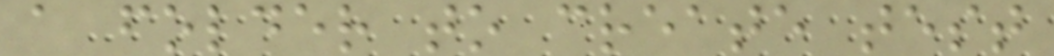a folder to create test
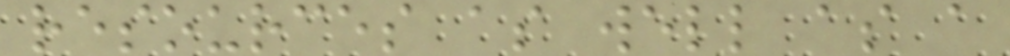resources as well as a
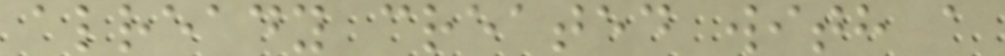already created with a
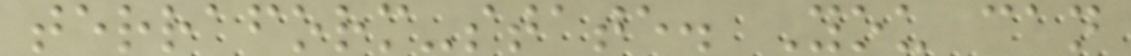terraform-state. You can
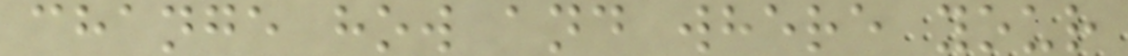change how and where your
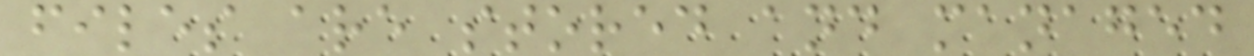files are stored and managed
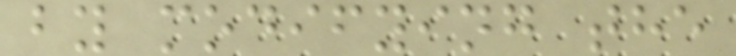by modifying the
